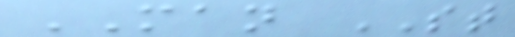MAN ST
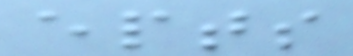epts
